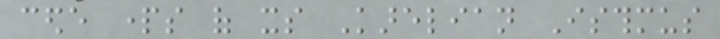cede parts of its Karelian Isthmus
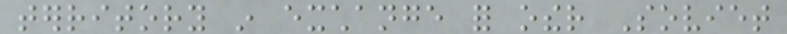territory in exchange for other Soviet
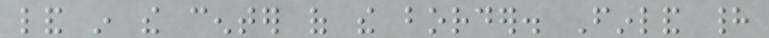land in the center of the border. Finland had
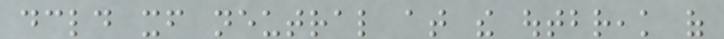declared itself neutral at the outbreak of
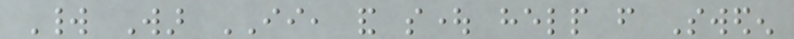World War II, and sought help from Sweden
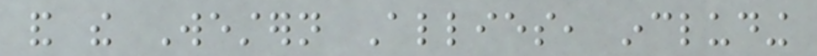and the Western Allies, including
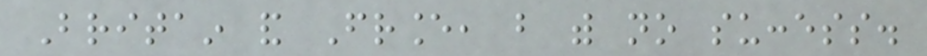Britain and France, but with no success.
